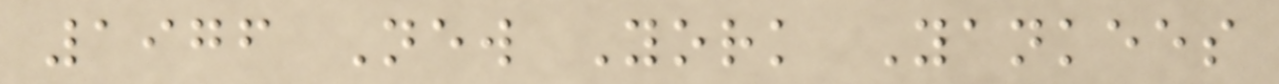1976 New York Yankees
